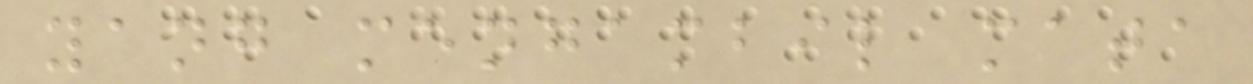yang mengambil mata
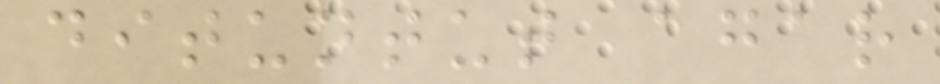dituntut agar
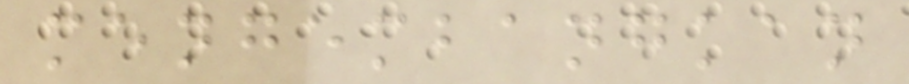mengembangkan
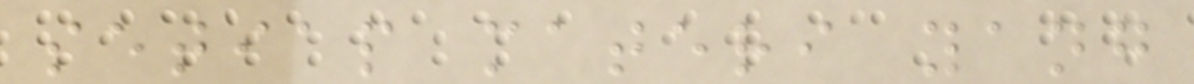setiap materi yang
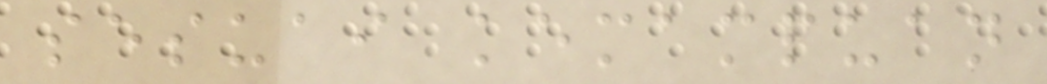sesuai kemampuan
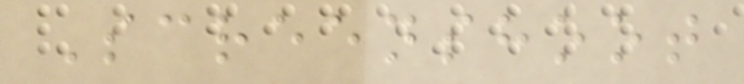Screenshoot
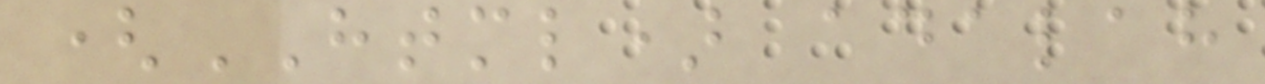(HTML) adalah
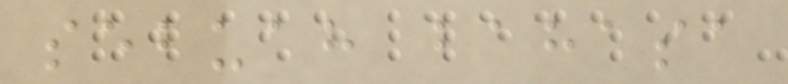sebuah bahasa
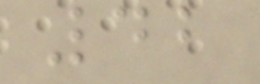42
